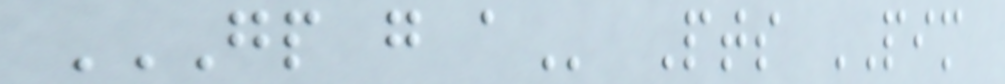GP G A Pts PIM
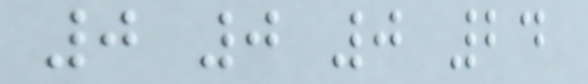0 0 0 24
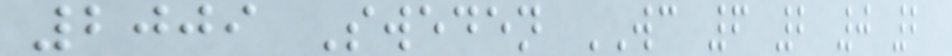2009 Sweden WC 6 2 0 2
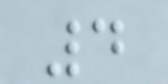4
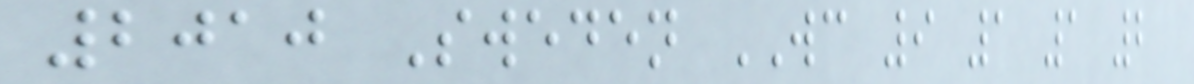2010 Sweden WC 9 1 1 2
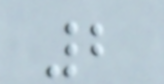2
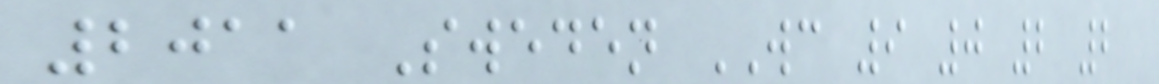2011 Sweden WC 9 0 2 2
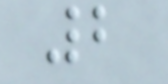2
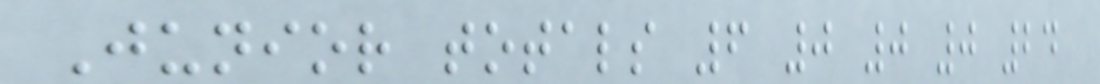Junior totals 6 0 0 0 24
